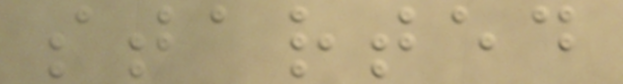started
